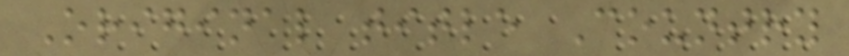Original title Country
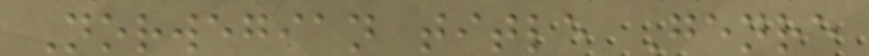Norwegian title Genre
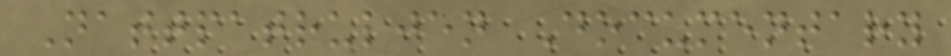Nattpatruljen Documentary
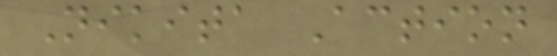Nikita Action
